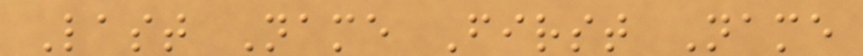Last Name First Name
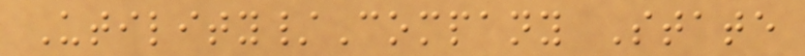Utility/Company State
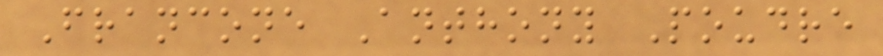Francone Anthony Poudre
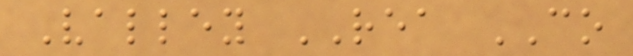Valley REA CO
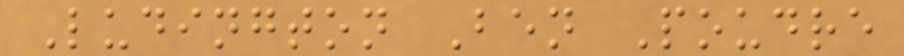Ludington Ben Poudre
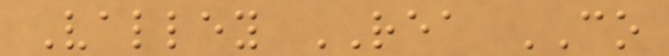Valley REA CO
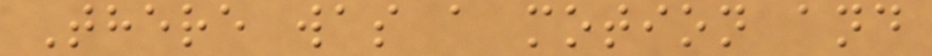There was a motion and
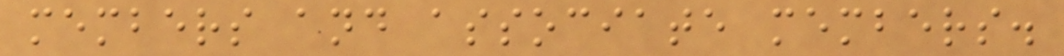members and associate members.
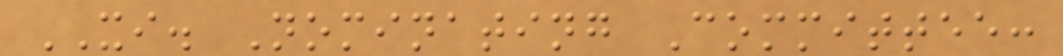XI. Nominating Committee:
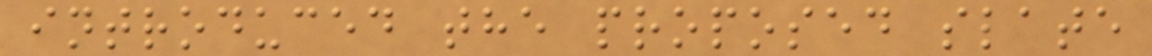introduced the proposed slate
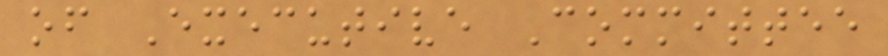of Executive Committee
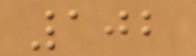102
